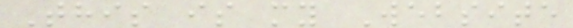This is my Website
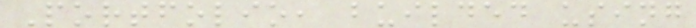Portfolio, builded using
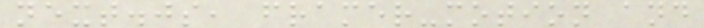next.js, framer-motion and
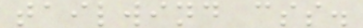tailwind css.
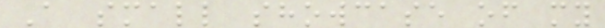A small showcase of my
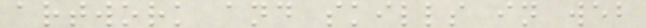artwork and skills in web
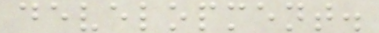development.
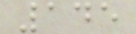145
